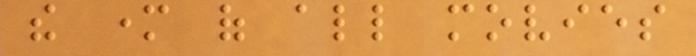the mother of all movies
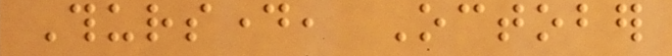Thursday, October
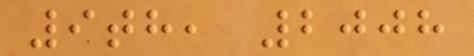9th, 2008
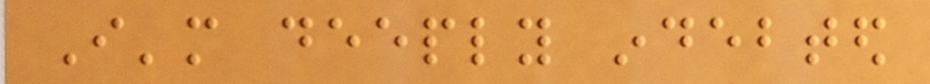I'm deeply indebted
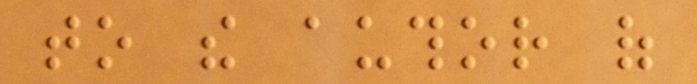to the author of
